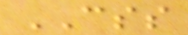CSS
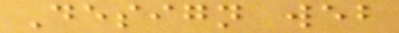Design web
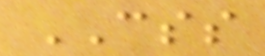CSS
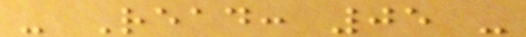- Read: 05 -
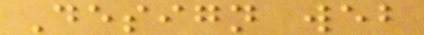Design web
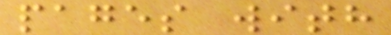pages with
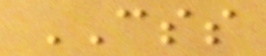CSS
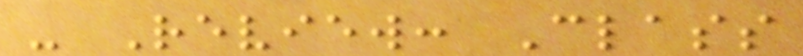- Review: Class
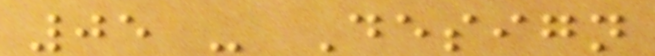05 - Design
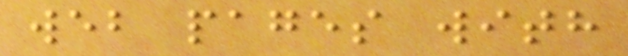web pages with
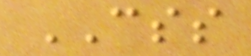CSS
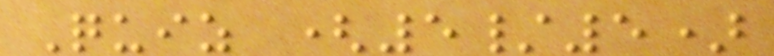Quiz (5/5)
